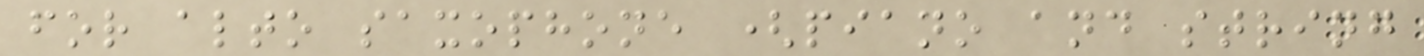for alto saxophone (piano and string
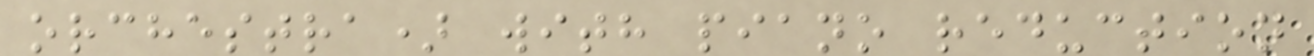orchestra) with piano reduction
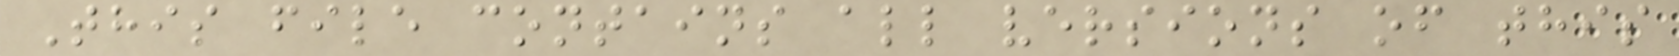This file contains all versions of this
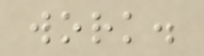work.
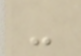-
